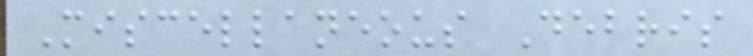Miscellaneous Debris
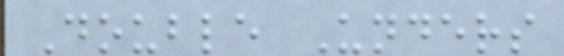Double Unders
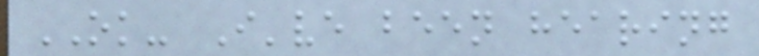OK- I've been hearing
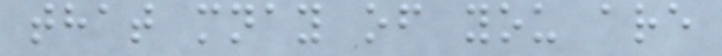that mnay of you are
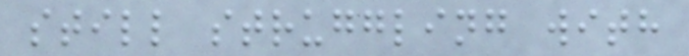still struggling with
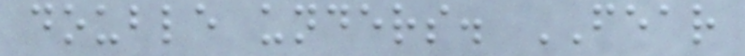double unders. FEAR
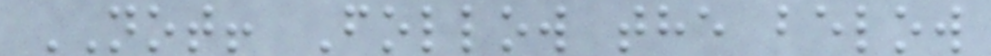NOT! Follow the below
